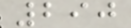290
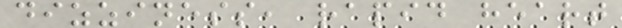dizziness, rapid heart
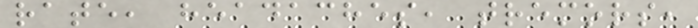rate, headaches, tremors,
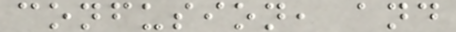confusion, and
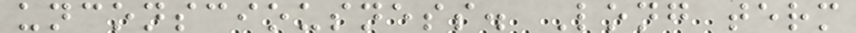unconsciousness. Long term
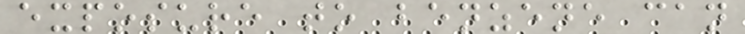exposure to benzene can
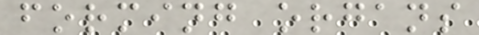forming organs
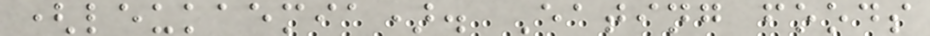(leukaemia). Eating foods
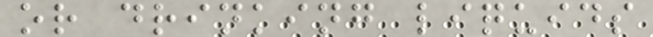or drinking liquids
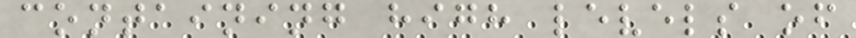containing high levels of
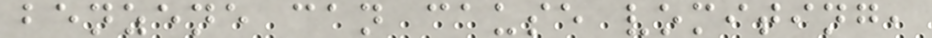benzene can cause vomiting,
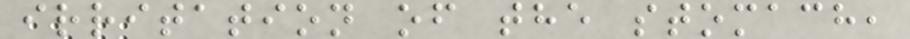irritation of the stomach,
